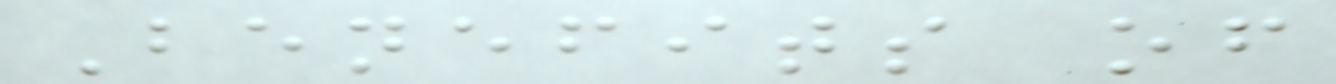Benefits of
